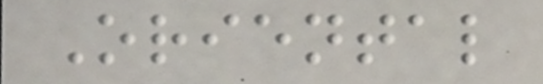Oriental
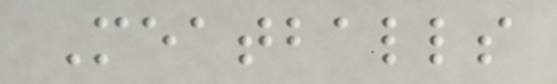Meatballs
